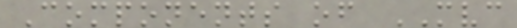Components of MVC
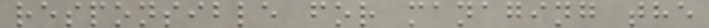responsible for managing the
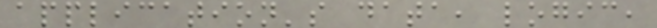application's data, logic,
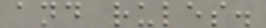and rules.
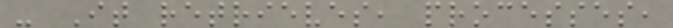- It retrieves, processes,
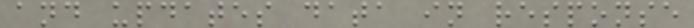and updates data in response
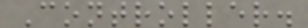Controller.
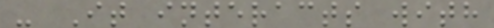- It interacts with
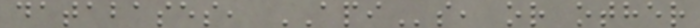databases, APIs, or other
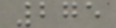275
